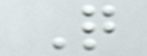Q
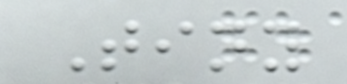Tiny
